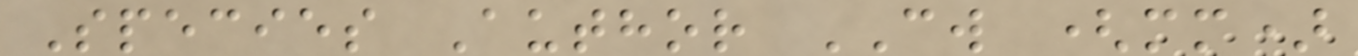Species Author CW (mm)
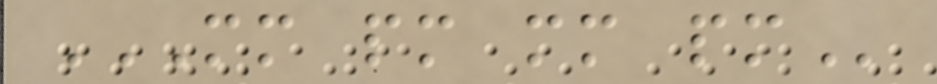MM PM MM PM
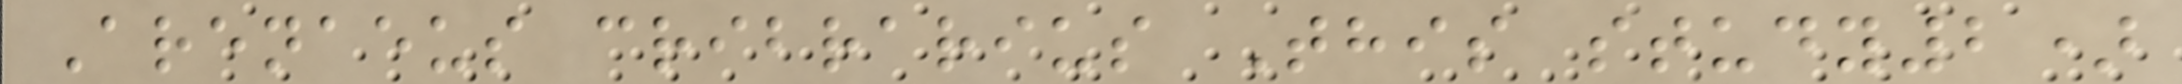Arenaeus cribrarius This study2)
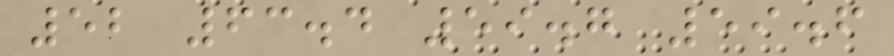52 63.4 59.7 59.6
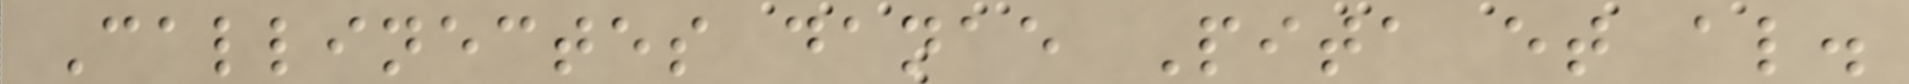Callinectes danae Pita et al.
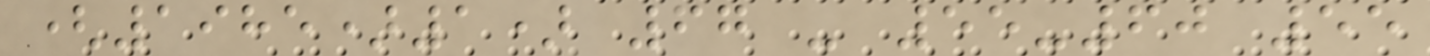(1985)1) 67 - 55-60 55
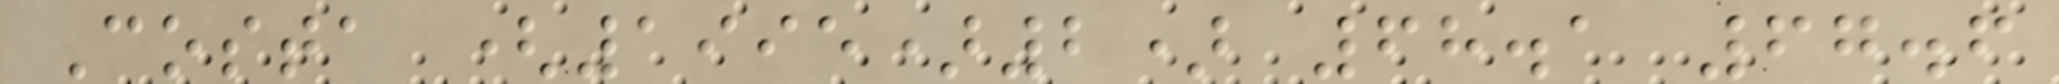Costa (1995)2) 68.1 67.6
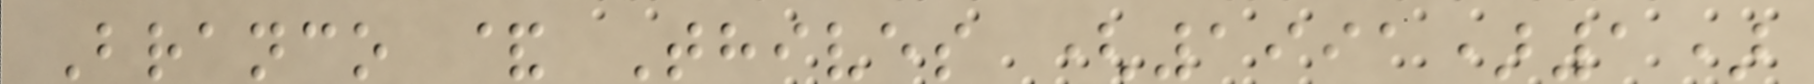Branco & Thives (1991)1)
